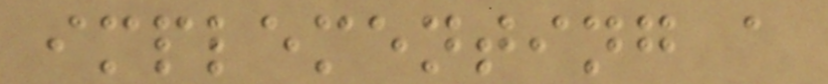implementing a
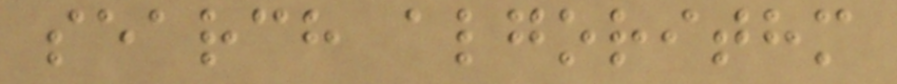search algorithm
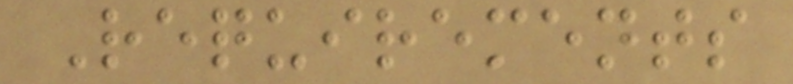Requirements
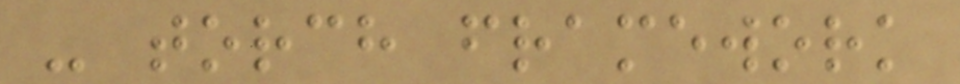- torch framework
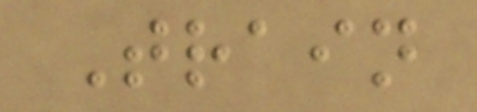Train
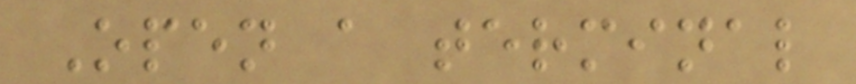Open a terminal
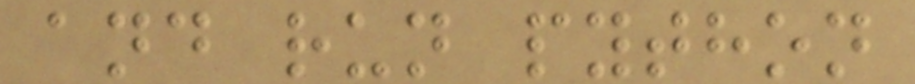and run python
